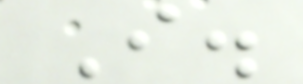I.
